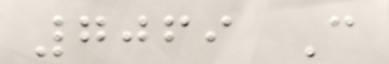7069 C
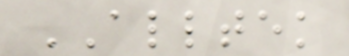ALLTEK
